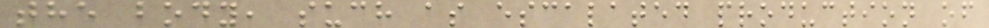the body, such as escalated production of
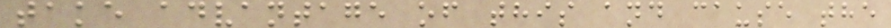take advantage of this and cause the
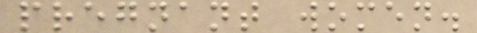pregnant women.
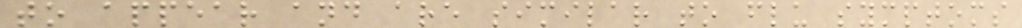to appear and are similar to flu symptoms
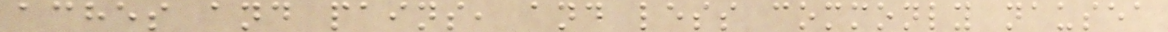aches and pains, and less commonly nausea
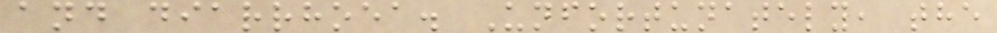and diarrhoea. Unfortunately, the
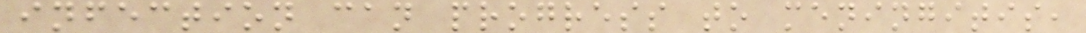infection can progress to meningitis,
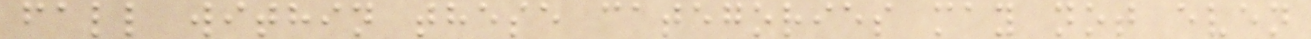fall within these categories may not even
